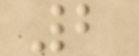2
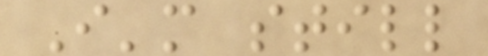I'm still
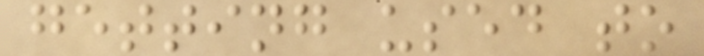getting used to
